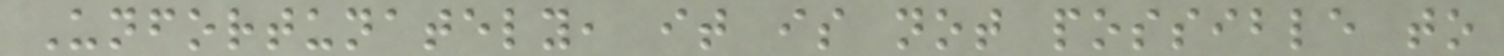Unfortunately, it is not possible to
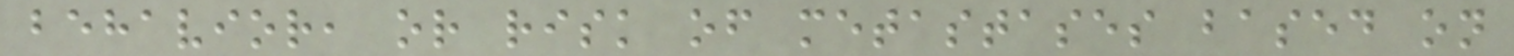behavior, or risk of metastases based on
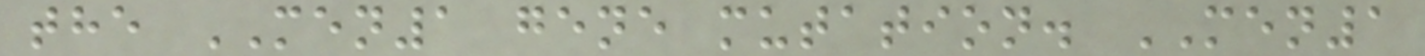the MEN1 gene mutation. MEN1
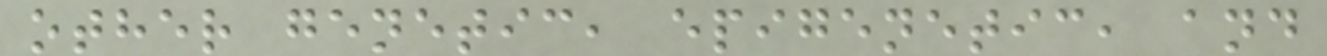other genetic, epigenetic, and
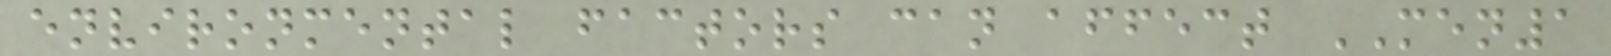environmental factors can affect MEN1
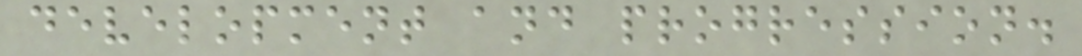development and progression.
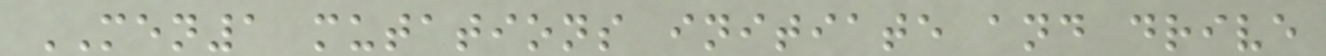MEN1 mutations initiate and drive
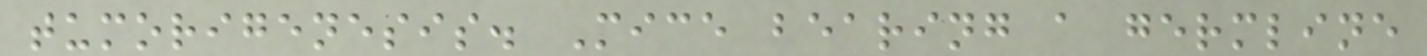tumorigenesis. Mice bearing a germline
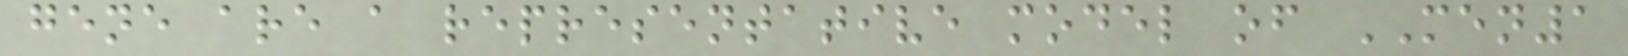gene are a representative model of MEN1
